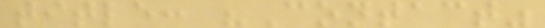title: "Contact"
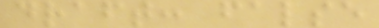draft: false
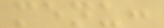menu:
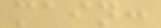main:
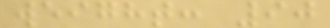weight: 90
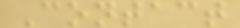Contact
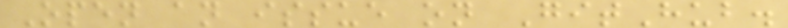Open an issue on GitHub.
